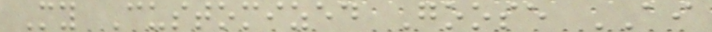My Customized Goose AI
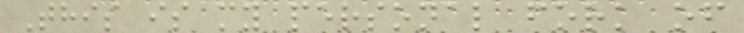This is my personal fork of
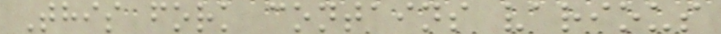This fork contains various
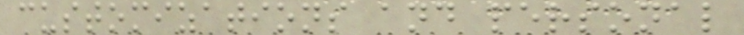customizations and personal
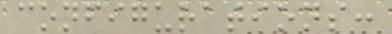configurations:
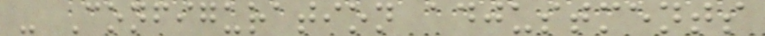- Configuration adjustments
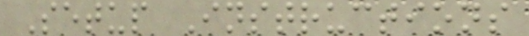Setup Instructions
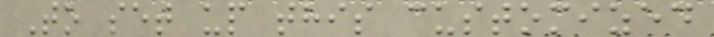To set up this customized
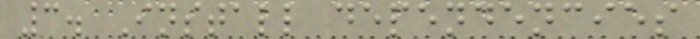3. Install dependencies
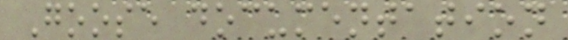Goose documentation
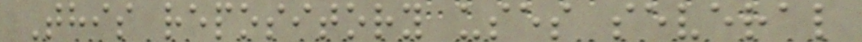This repository uses several
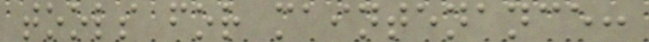tools for maintenance:
